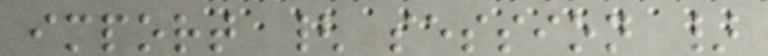import { session }
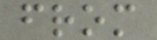from
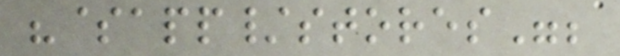"$app/stores";
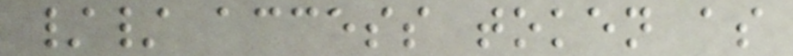// access token as
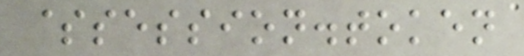$session.token
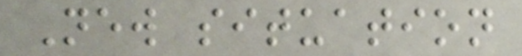New situation
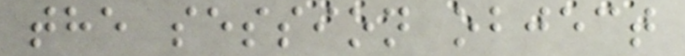the session object
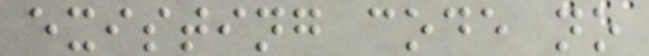existing code no
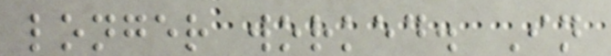longer worked. In
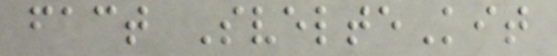fact SvelteKit
